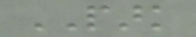PARK
